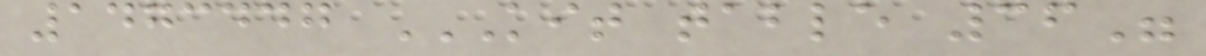1473447 KIT TABLE 36"
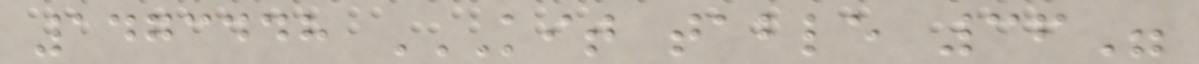1473448 KIT TABLE 36"
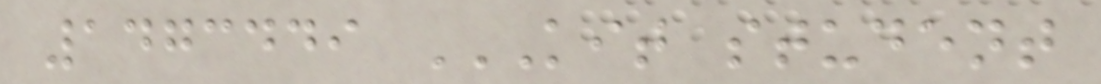1473449 KIT STUDENT
